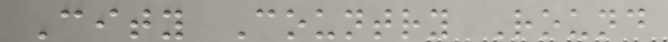City Country Round
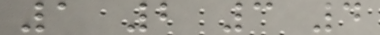1 2 3 4
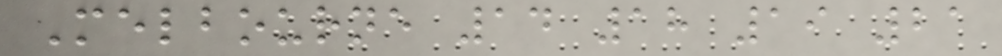Melbourne 14 18 19 21
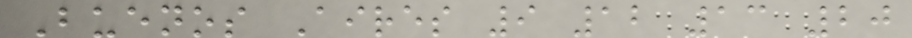Buenos Aires 9 12 13 20
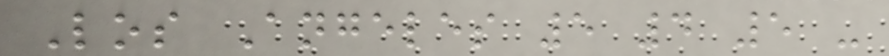Los Angeles 5 4 5 -
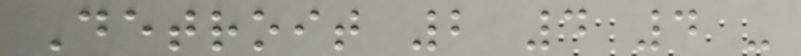Detroit 2 4 4 -
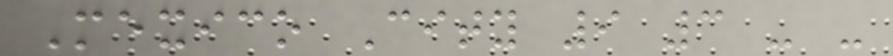Mexico City 9 3 - -
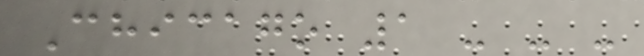Chicago 1 - - -
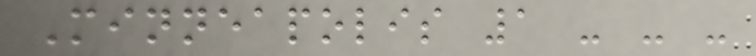Minneapolis 1 - - -
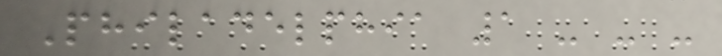Philadelphia 1 - - -
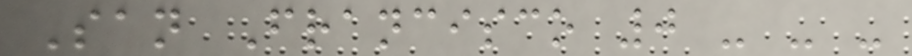San Francisco 0 - - -
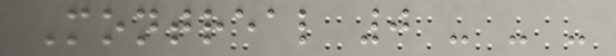Montreal 0 - - -
